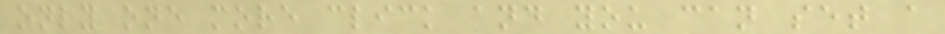only one more click and you can set a
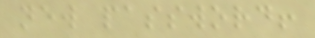new password!
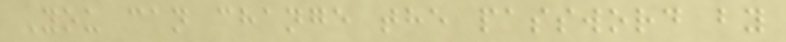You can change the password by
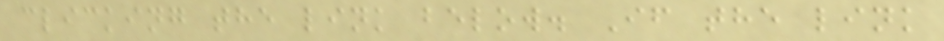clicking the link below. If the link
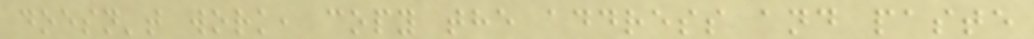doesn't work, copy the address and paste
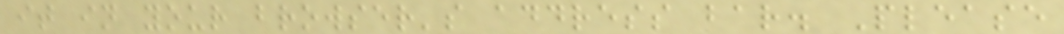it in your browser's address bar. Please
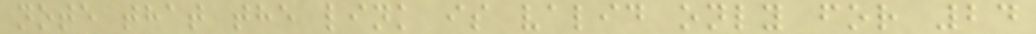note that the link is valid only for 24
